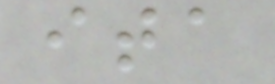ita
